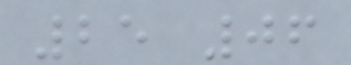25 06
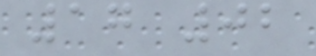17 02
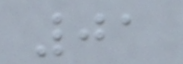01
